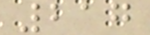217
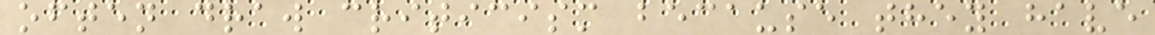often draw criticism because they have
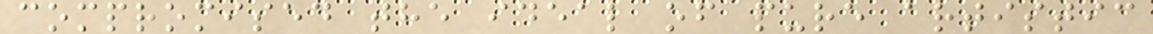compromised the ideal of pure artistic
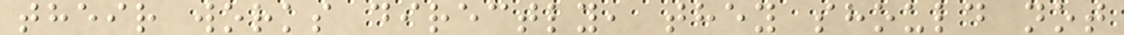their works directly, they should not
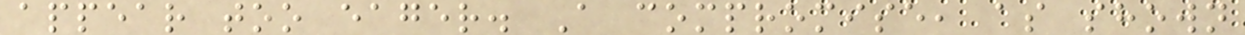appear too eager. A compromise, as shown
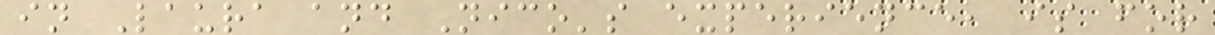in Laura and Nico's experience, is for
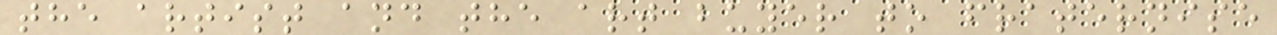the artist and the art buyer to fraternise
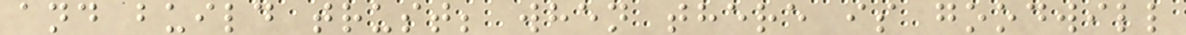and build trust; when there is goodwill
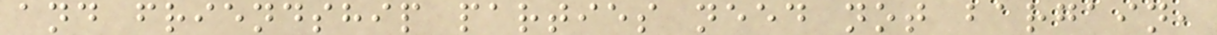and friendship parties need not bargain,
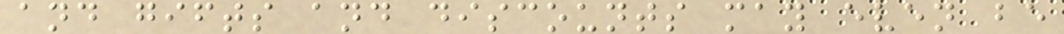and gifts and discounts may even be
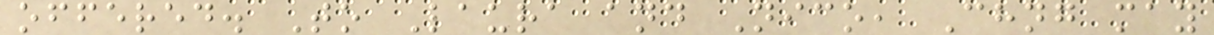offered. To Laura and Nico, Chng may
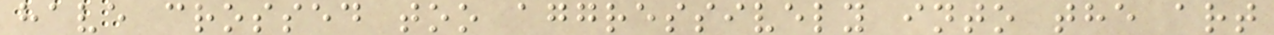have crossed too aggressively into the art
